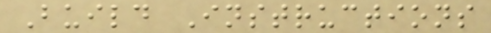Build Instructions
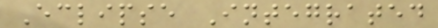Eclipse Integrated
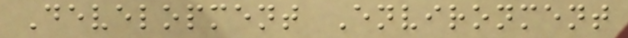Development Environment
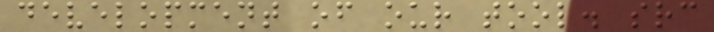development of our tool. src
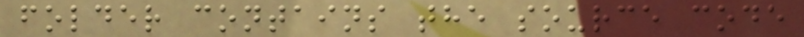folder contains the source code
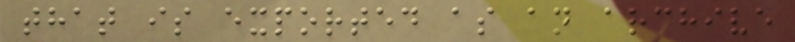that is exported as an archive
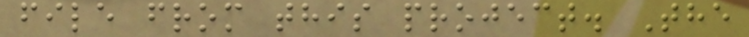file from this project. The
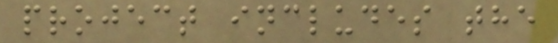project includes the
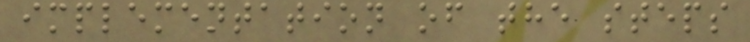implementation of the steps
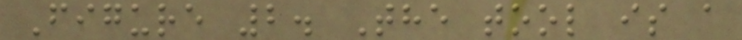Figure 2. The tool is a
